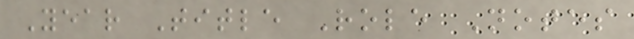Year Title Role Notes
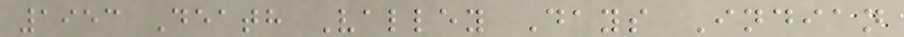1953 Death Valley Days Indian
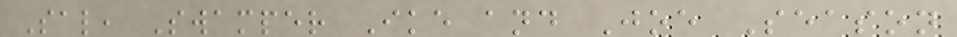Sal, Swamper Ike and Joe Season
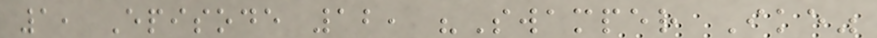1, Episode 12, "Swamper Ike"
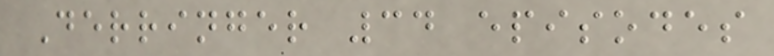Derringer 34 episodes
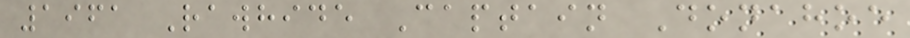1961 Rawhide Captain Donahoe
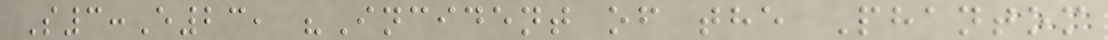S3:E23, "Incident of the Phantom
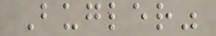Bugler"
